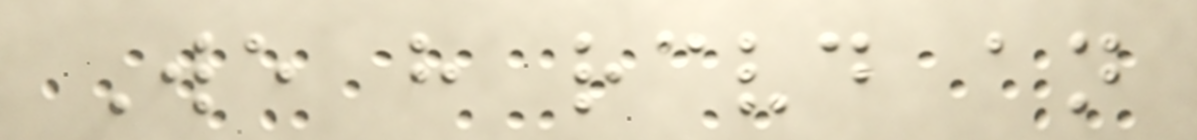We have received an
